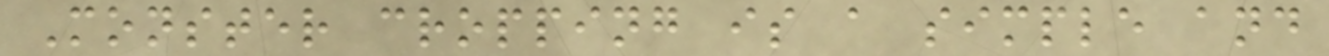Monster cropping is a simple and
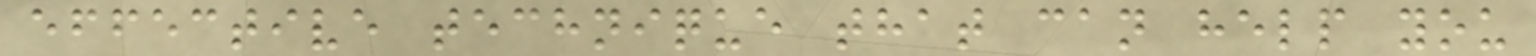effective technique that can help you
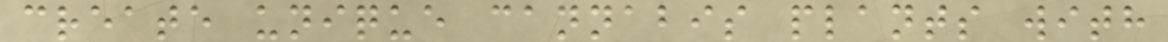create unique cannabis plants with
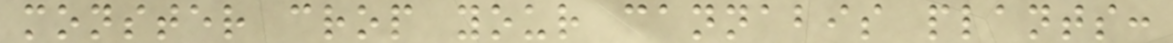monster crop your cannabis plants:
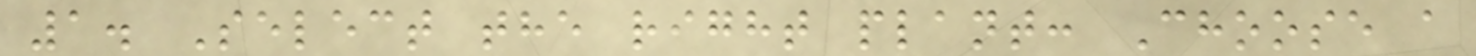1. Select the right plant: Choose a
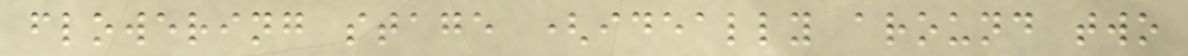flowering stage (ideally around two
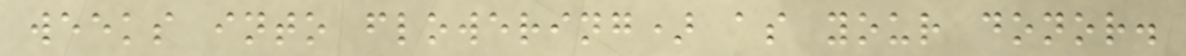weeks into flowering) as your donor.
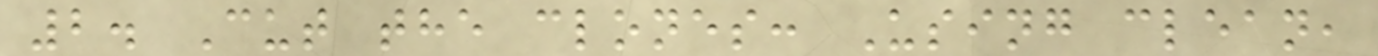2. Cut the clones: Using clean,
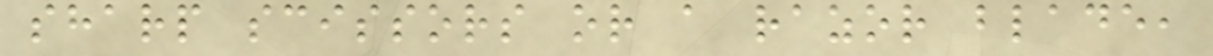sharp scissors or a razor blade,
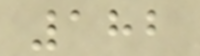182
